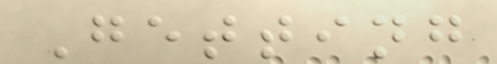Getting
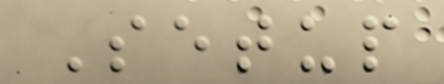Setup
